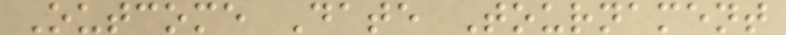Outcome Date Tournament
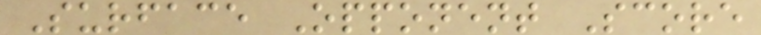Surface Opponent Score
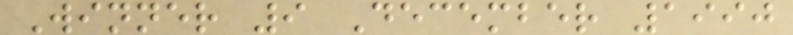Winner 9 December 1990
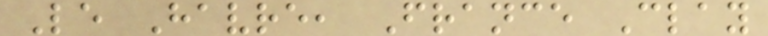Le Havre, France Clay
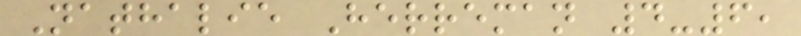Nathalie Herreman 4-6,
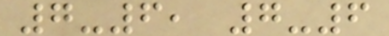7-6, 7-6
